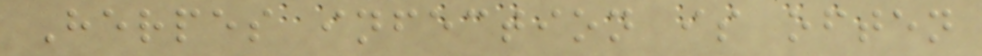Herpes infection is often
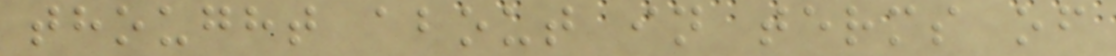thought about in terms of
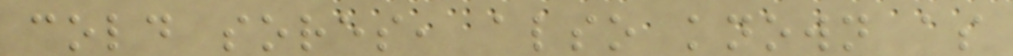cold sores, also known as
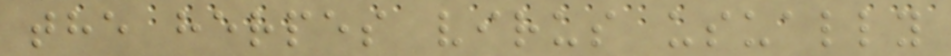the herpes virus usually
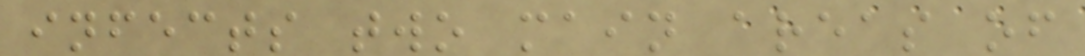infects two main areas of
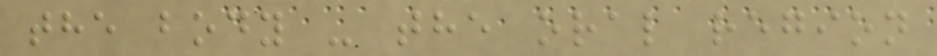the body - the oral region
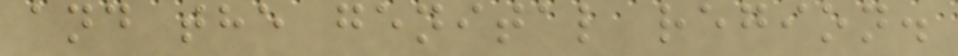and the genital region.
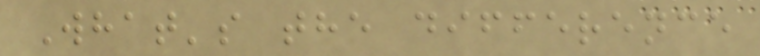What's the difference
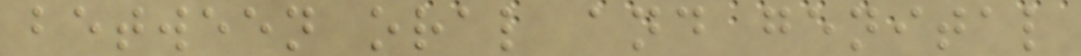between oral and genital
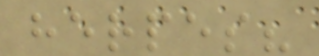herpes?
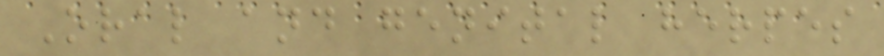Oral and genital herpes
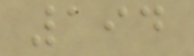194
